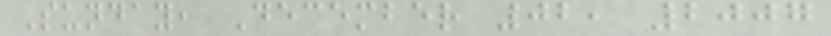Sunday, December 02, 2007
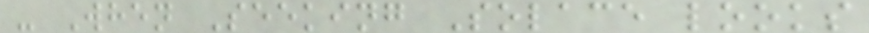- When Seeking Solace looks
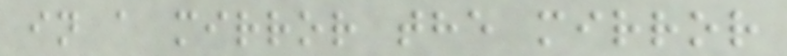in a mirror the mirror
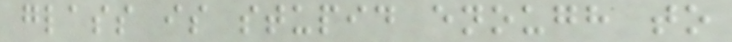glass is stupid enough to
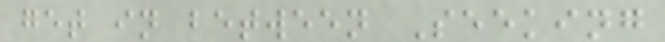get in between Seeking
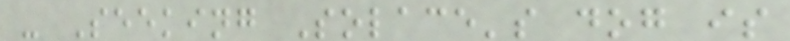- Seeking Solace's dog is
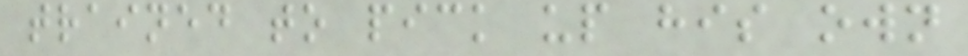trained to pick up his own
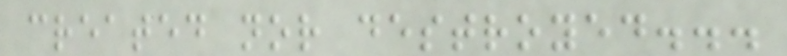created nor destroyed...
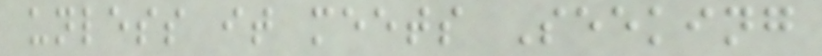unless it meets Seeking
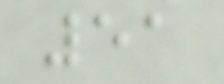51
